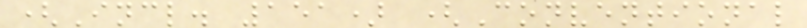(Incl. 151) (Conventional
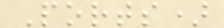Ports)
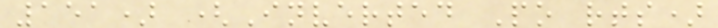151) (Inverted Po rts)
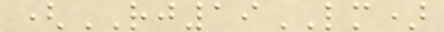(RJ19LM)
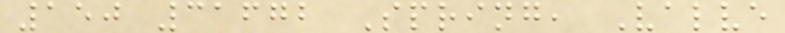150 31672 Spring, Valve
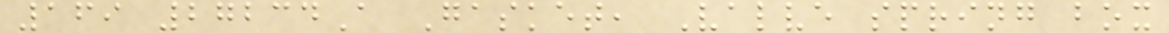169 27234A Gasket, Valve spring box
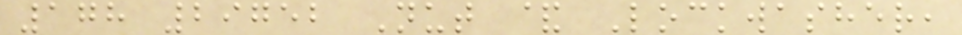178 29752 Nut & Lockwasher,
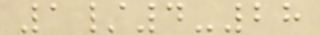1/4-28
